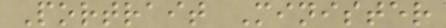Portrait Minister
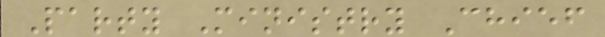Party Ministry Chief
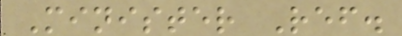Minister Ref.
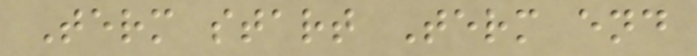Term start Term end
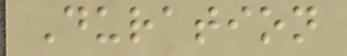Duration
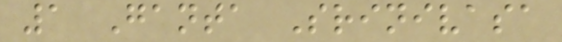1 Ganta Srinivasa
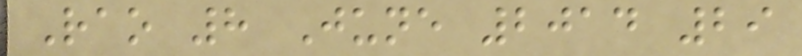Rao 8 June 2014 29
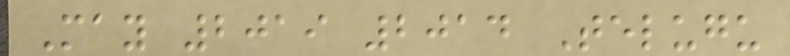May 2019 2014 Telugu
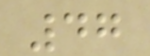47
